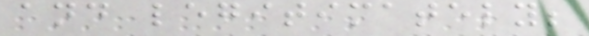and legitimately;
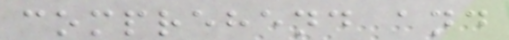comprehend and
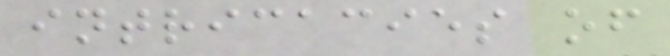intricacies of
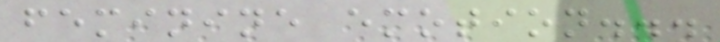feminine emotion...
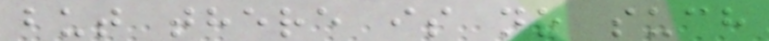but there is no such
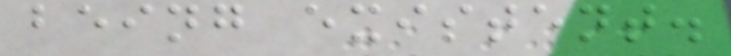being existent.
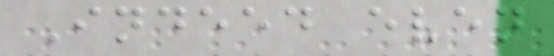Indeed even
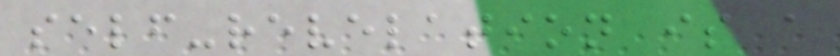self-revelation is a
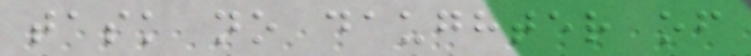task no daughter of
